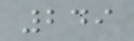249
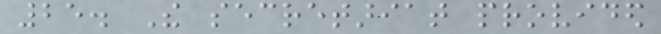25. The secretariat provided
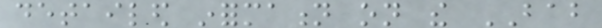detailed information on the BAB
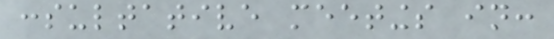consultative meetings in:
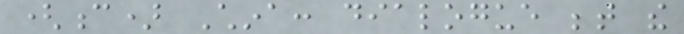(c) China: dialogue between the
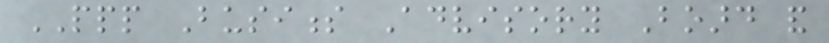PPP Business Advisory Board and
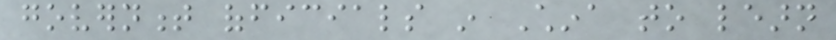government officials in China to learn
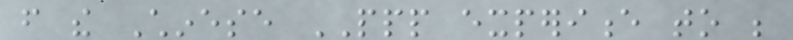from the Chinese PPP experience to be
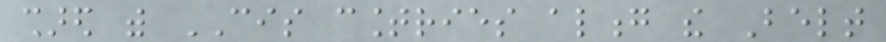shared with CIS countries along the Belt
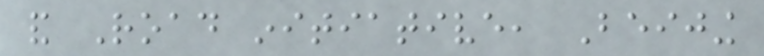and Road initiative, Beijing
